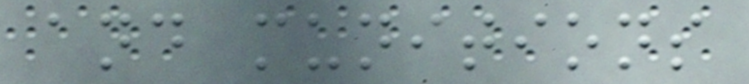and munitions
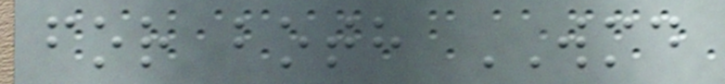for both WMD
